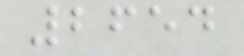2654
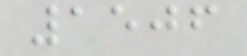1506
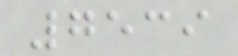7539
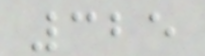325
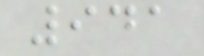941
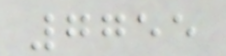7755
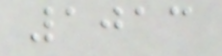1013
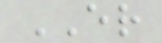ER
